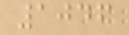1046
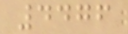4476
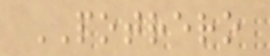POTRERO
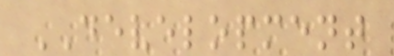DEVELOPMENT
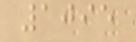1095
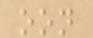oon
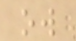ow
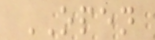OPEN
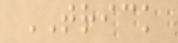TRICK
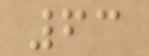63
